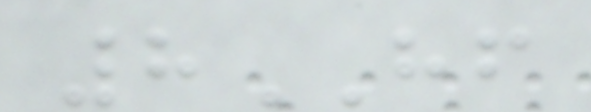8HF
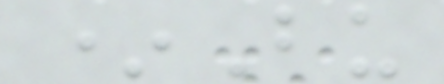*Bu
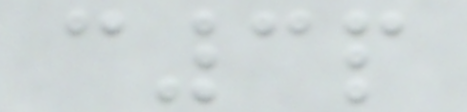c3p
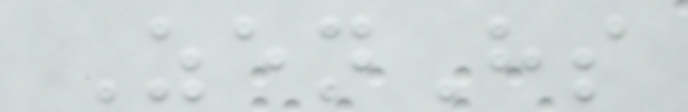ZenHs
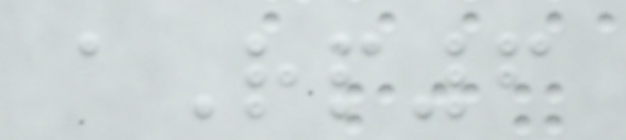aRp6
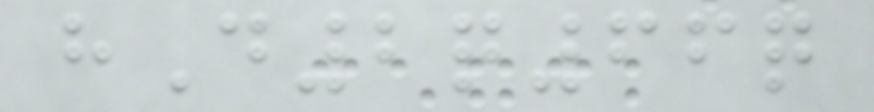hD2q66q
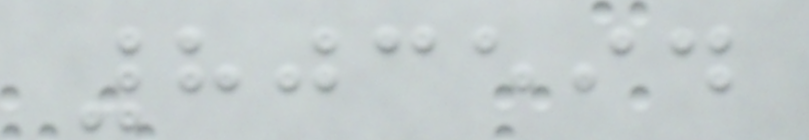803594
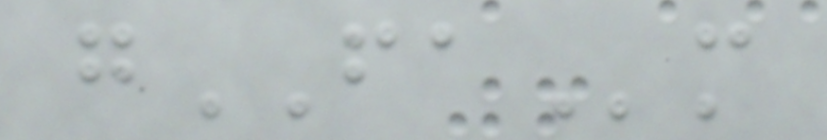gFAm
